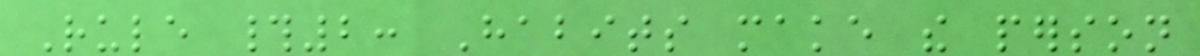Rule #2: Habits make the person
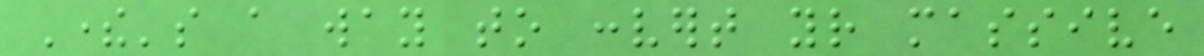There's a way to convert your massive
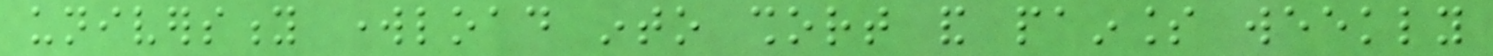university workload into short and painless weekly
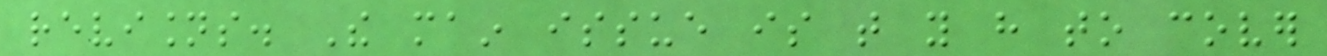revisions. The main issue is that you have to cover
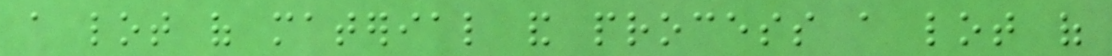a lot of material and process a lot of
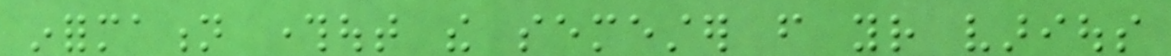information throughout the semester from your various
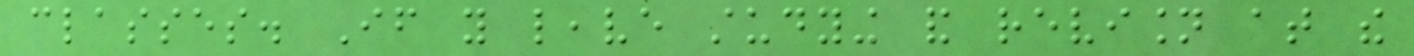classes. If you leave studying and revision at the
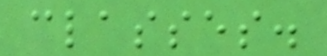classes.
